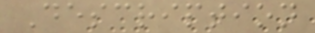Description
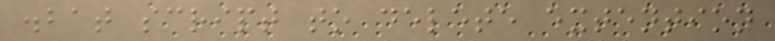.bat script to delete extention
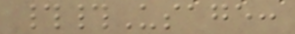##Usage:
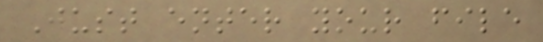Just enter your file
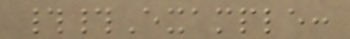##Example:
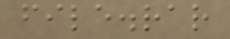file.rar
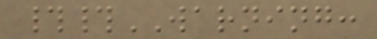##WARNING:
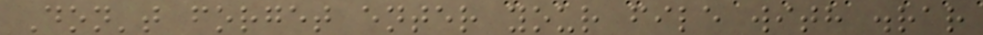Don't forget enter your file with .rar
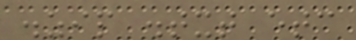.zip .txt etc
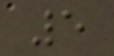5
